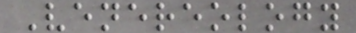Venereology
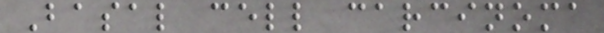Basal cell carcinoma
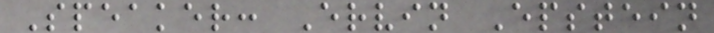Speaker: Ervin Epstein
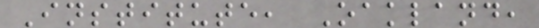Institute, Oakland,
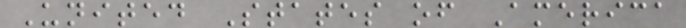United States of America
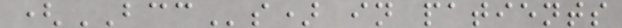(BCCs) in patients
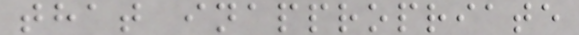that inappropriate
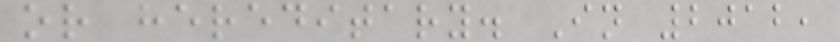or hereditary. In 2012,
